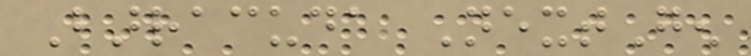Barracuda NextGen
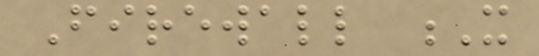Firewall X
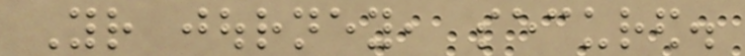Your journey, secured.
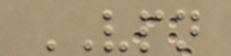VPN
